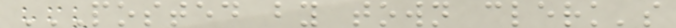POSTED BY TOWN CLERK'S
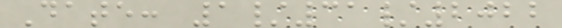Date: 1/31/2022
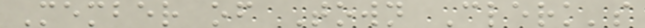Member of Town Clerk's
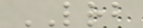LRB
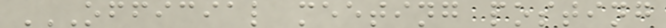OFFICIAL MEETING POSTING
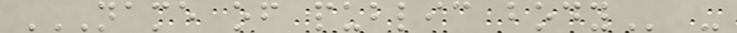NAME OF PUBLIC BODY -
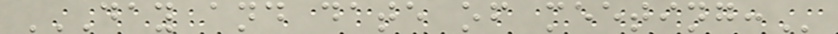DAY AND DATE OF MEETING:
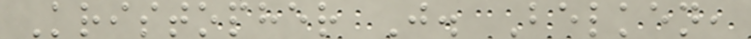Kristopher J. Belken,
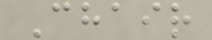Chair
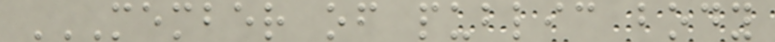MEMBER OF PUBLIC BODY
